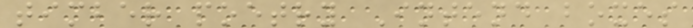timber poetry Intend boxes
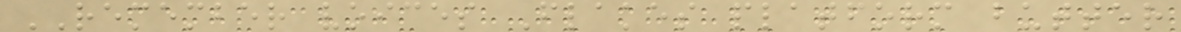REMEMBER voices Flakes platform butter
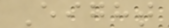Eight
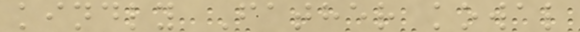kindly Father kowal
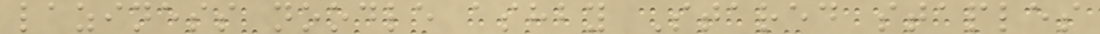laziness noodle ashby Stared staples
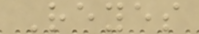Reyes
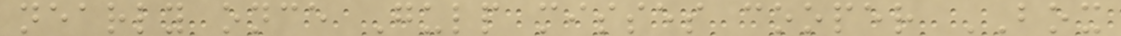nearly once Gulp misses cooper BOX
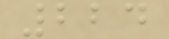224
